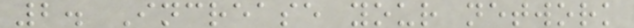2. Increase your network
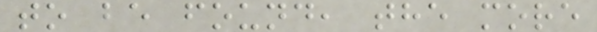to be found, the more
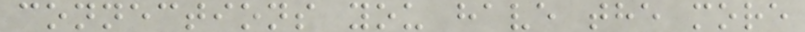connections you have the more
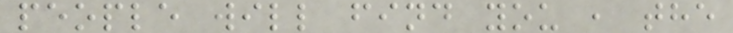people will find you , the
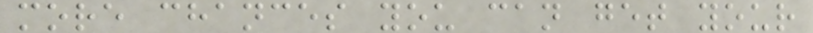more chances you can get your
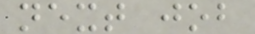next job
